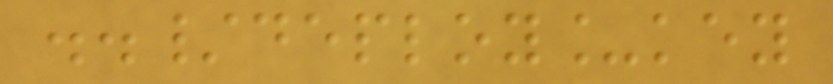../deploy_key
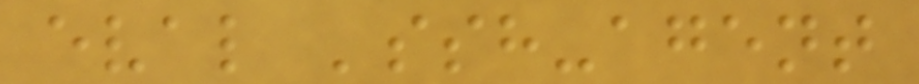eval 'ssh-agent
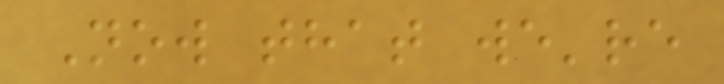Now that we're
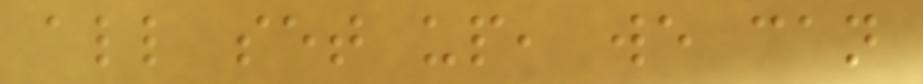all set up, we can
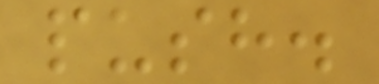push.
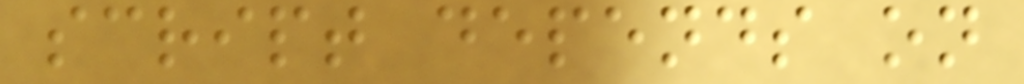script depends on
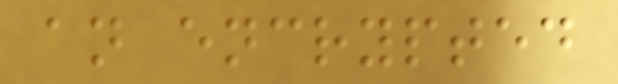an encrypted
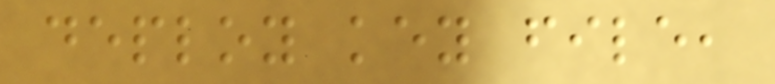deploy key file,
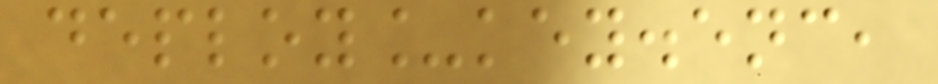deploy_key.enc,
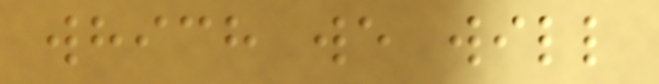which we will
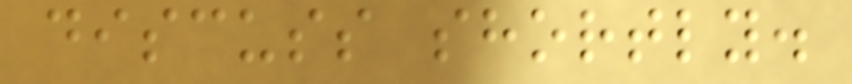discuss shortly.
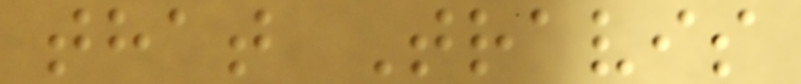that Travis
